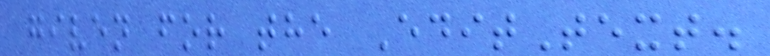given for the EditText.
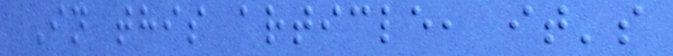In this article, it's
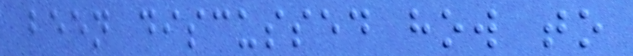been discussed how to
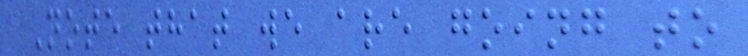Note that we are going to
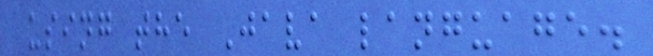using the Java language.
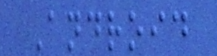Android
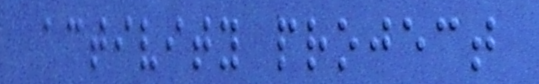activity project
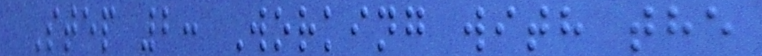Step 2: Working with the
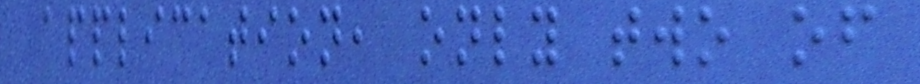application, only two of
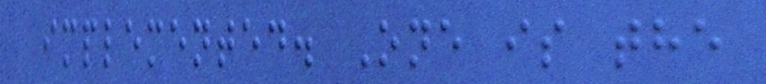implemented. One is the
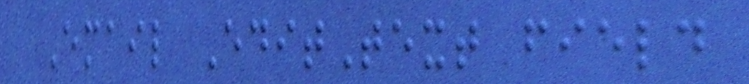Email EditText field
